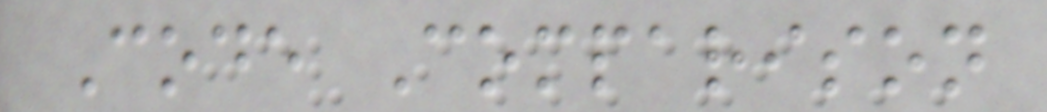Code Comparison
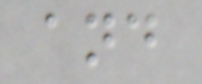and
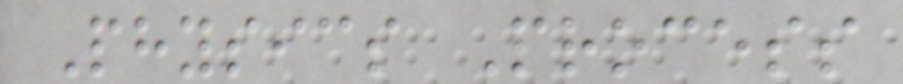Physics Process
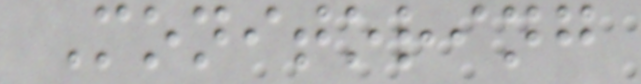Monitoring
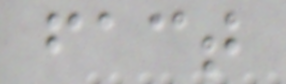fact
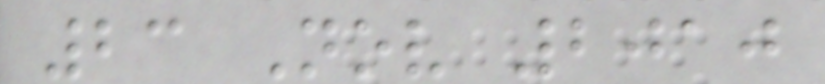23 Nov 2010
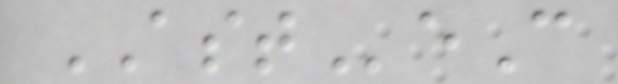ASTeC
